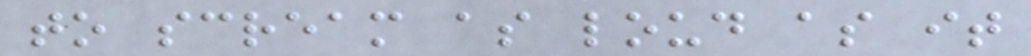to scream as loud as it
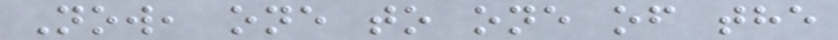Now, one to one of the
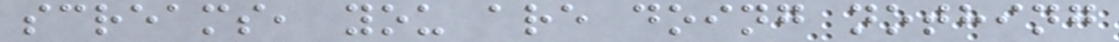screams, you are doing nothing
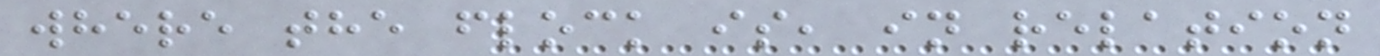where the flock is, in relation
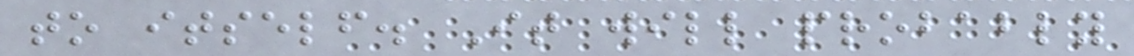to itself. It will probably
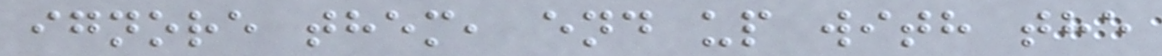ignore them, end up with the
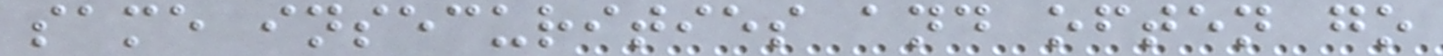same insecurities and often go
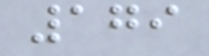179
